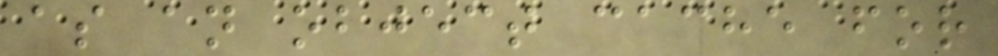as an object cache for
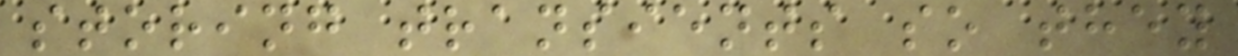storing transients so they
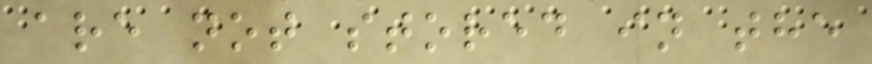are not stored in the
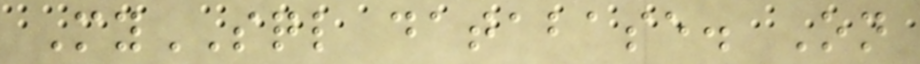MySQL database. On
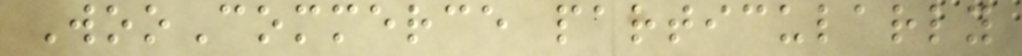WooCommerce particularly
